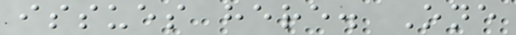issues here. One
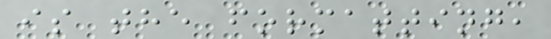is the formatting,
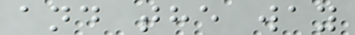and the way
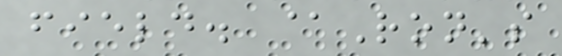field. @Ron's
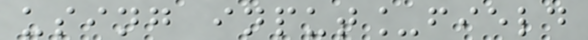using input_field
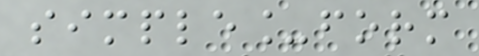simple_form
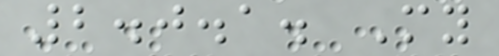2.0.1. My
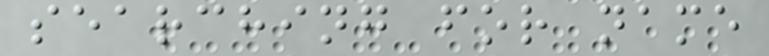searching for name
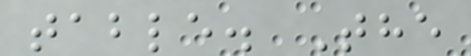table. The
